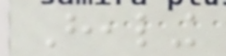Healing
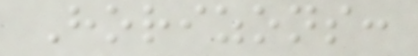Horizons:
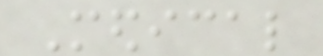Medical
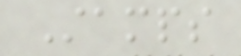Stamps
